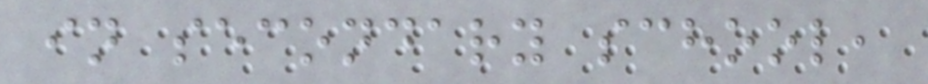in secondary school,
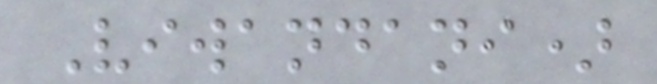Viwandani)
